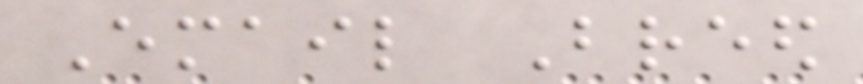Email Breed
